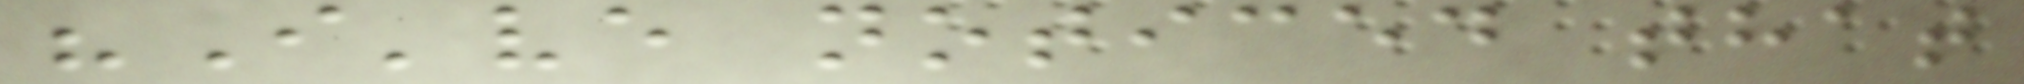"I've noticed that
